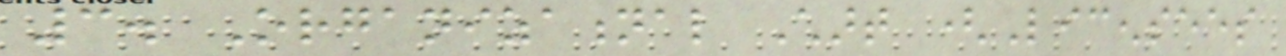3. Organizational Chart (Licensees
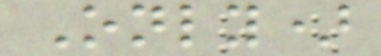Only)
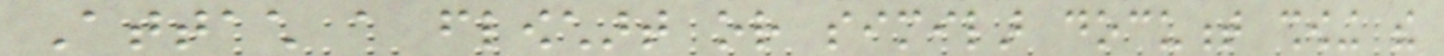Attach a flowchart or similar document showing the
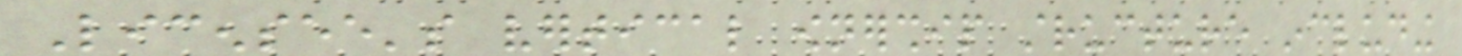Licensee's vertical ownership structure including
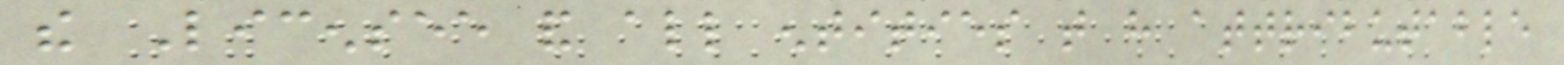the Licensee and all entities that have attributable
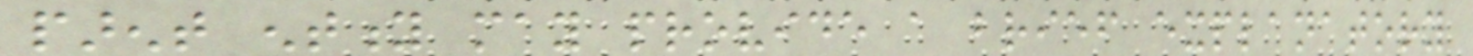parent entity may provide a brief explanatory
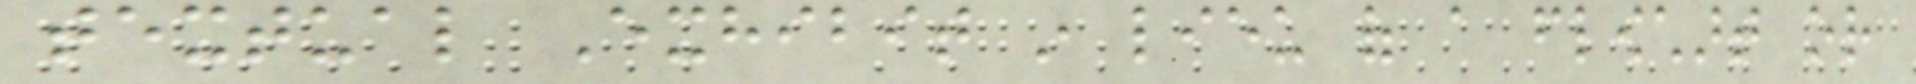textual Exhibit in lieu of a flowchart or
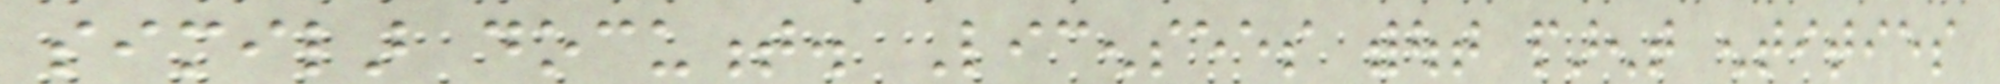similar document. Licensees without parent entities
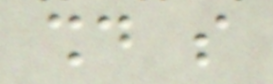should so
